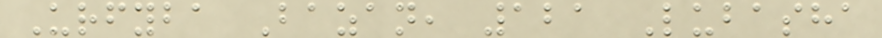Urfyba Bazan, 121 Lubasha
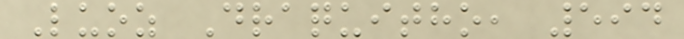Luoz Draquitho, 594
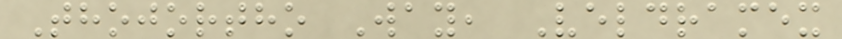Thojortho Way, Veldramex
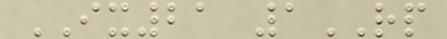IX21 1RP
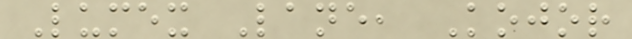Lumex Lane, Kojor
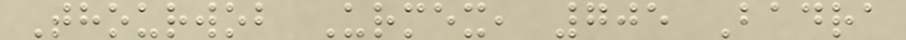Thourwob Urmex, 705 Badra
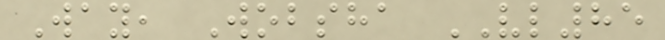Way, Wobsha VL85
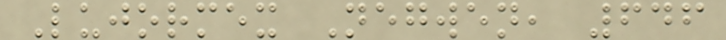Lujormex Negwen, 646
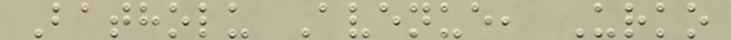Batholu Avenue, Urko
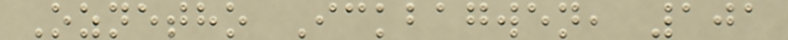Oznetho Ickbagwen, 101
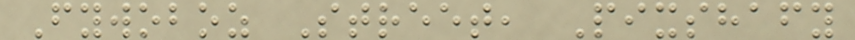Fywoboz Street, Pixshafy
